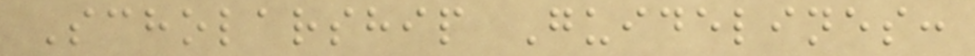Scholarship Guidelines:
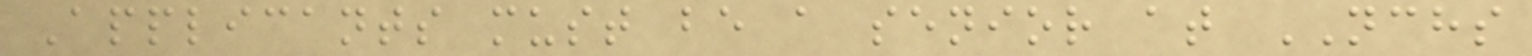Applicants must be a senior at NCHS
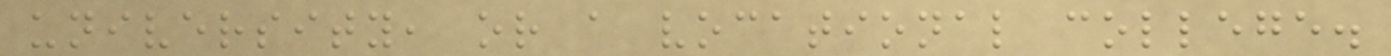university, or a vocational college.
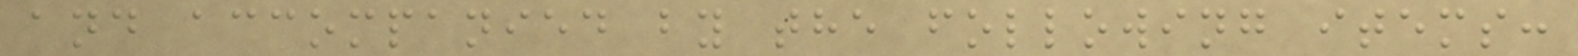and accompanied by the following items:
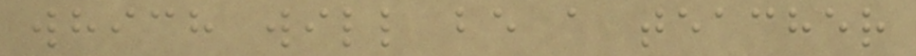which will be a teacher
